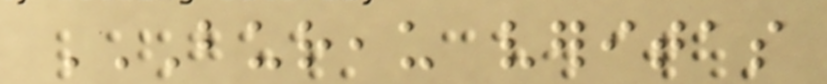BUREAU VERITAS
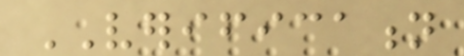VERIFICATION
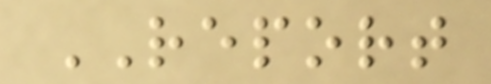REPORT
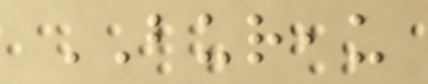BUREAU
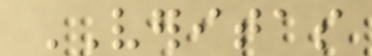VERITAS
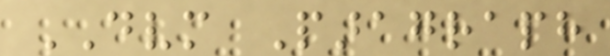DVM Paragraph
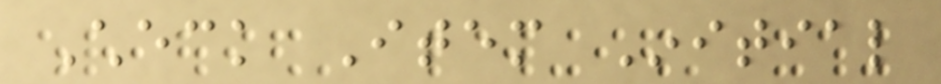Check Item Initial
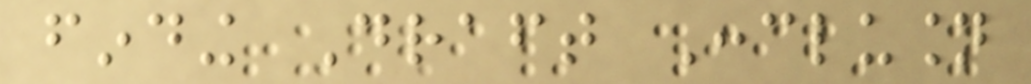finding Draft Conclusion
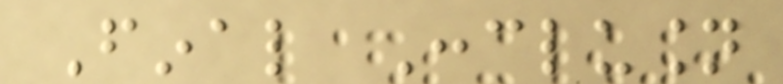Final Conclusion
